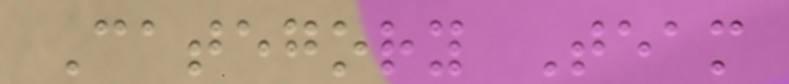Category Team
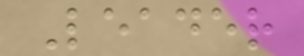Leader
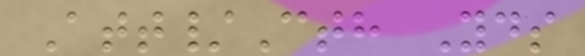Att/Cth Yds
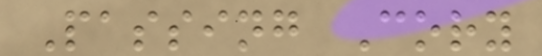Passing Cory
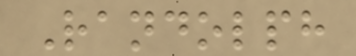Randolph
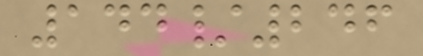144/246
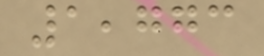1,773
